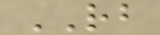RB
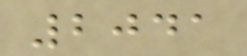2041
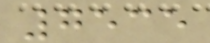7535
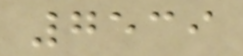7539
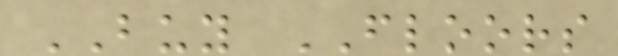BUY FLOORS
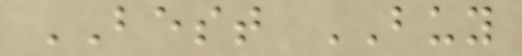BEST BUY
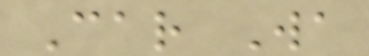Car Wa
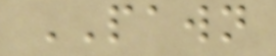PAWN
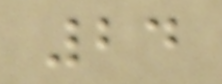24
